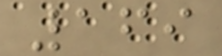169
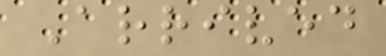Arrived
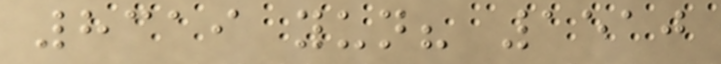8319 yun? 1510
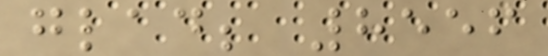glad; 8556
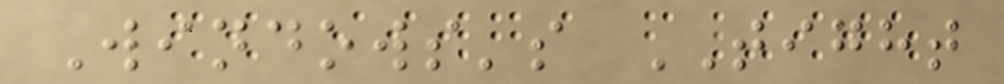Windows's TIGHT
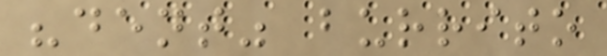"dent" burrito
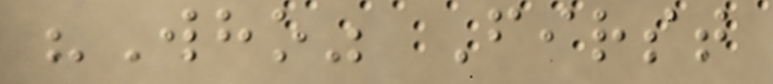"Who" First
